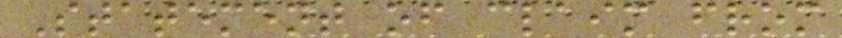Statement of claim from
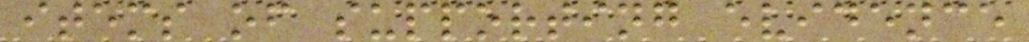items of supporting evidence
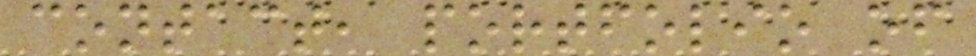contact, portfolio of
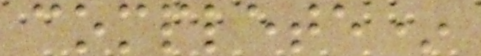complete*
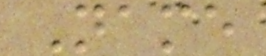Name
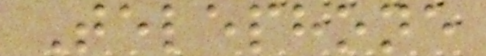Telephone
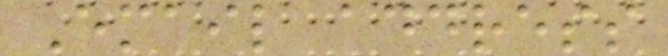Email address
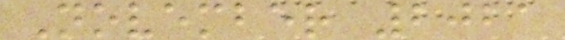November 2021
